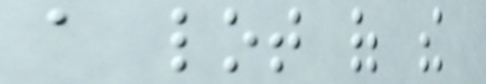a lot of the
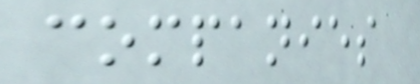companies
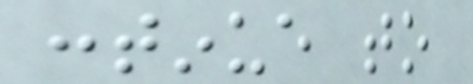continue to
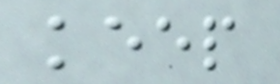keep
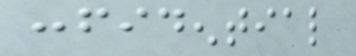confidential
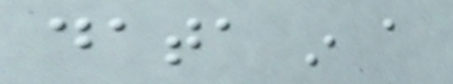data in a
